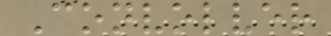Convolver
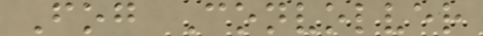Fog Convolver
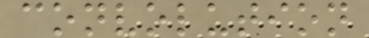convolution
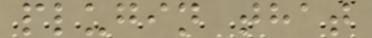plugin that
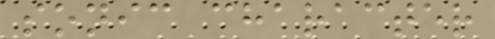sonic character
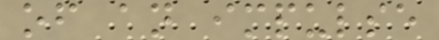of an impulse
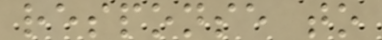response to
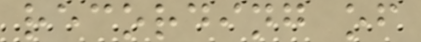recording of
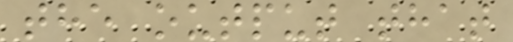the output that
